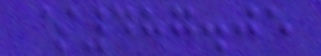$487.05
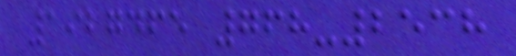1927465 768-2538
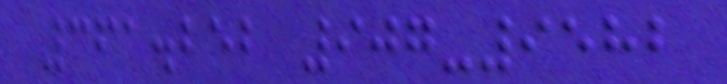361.252 907-9582
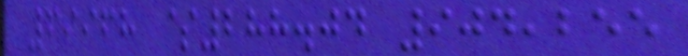69968 $288.04 904,255
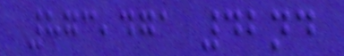873,471 42nd
